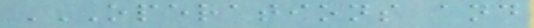OPERATIONS AND
